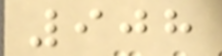908
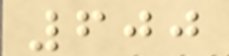600
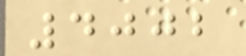4002
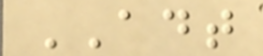ADT
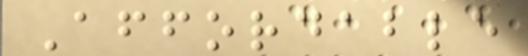Affordable
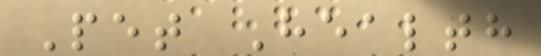Pet Health
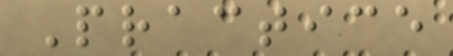Practice
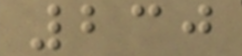230
